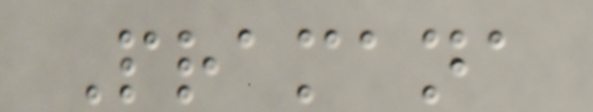Pramana
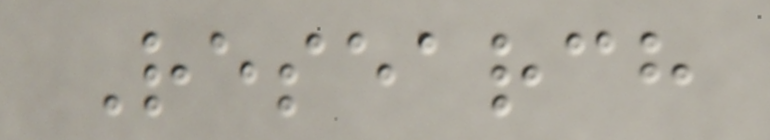Research
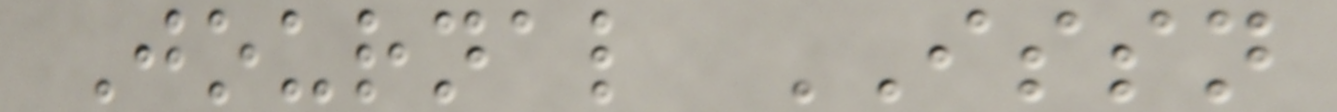Journal ISSN
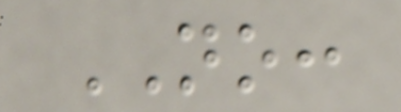NO:
